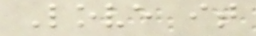Love it
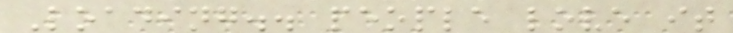Loading.. people love it
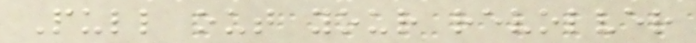Pull out your revolver
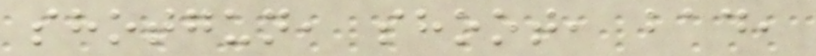shotgun, shoot, bad,
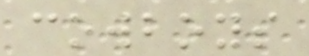cowboys
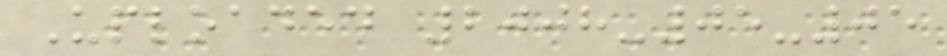Uploaded 2008-05-05
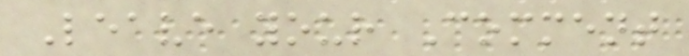Leave your Comment
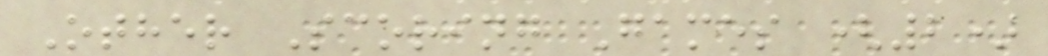Other Scoring Games (2)
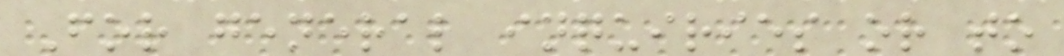For general inquiries or to
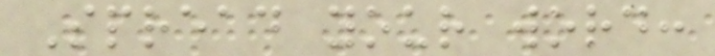Spread your word:
